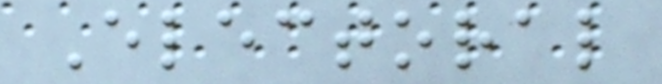Electoral
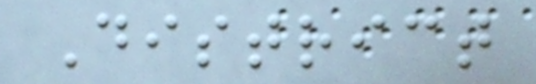District
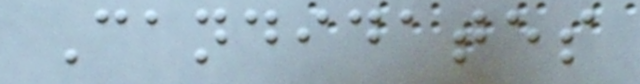Candidates
